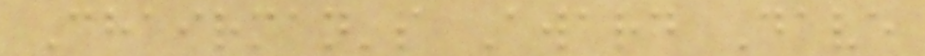Chairman's Award Dave
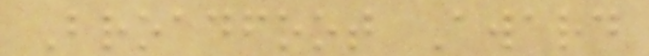Broadfoot Award
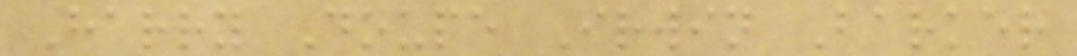Harry Doupe Irwin Barker
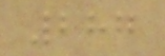287
